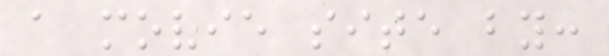a movie site by:
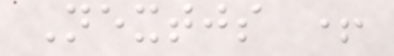Nextjs +
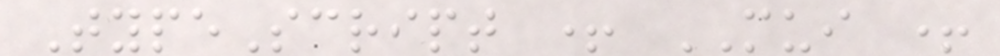TypeScript + MUI +
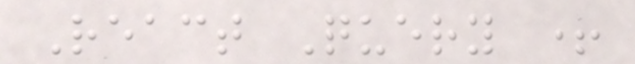React Query +
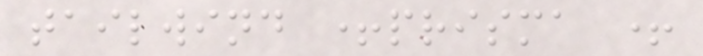tailwind +prisma +
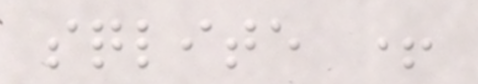sqlite +
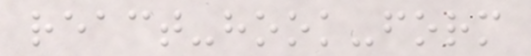react-hook-form
